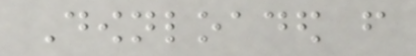Downloaded from
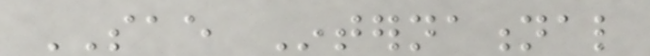SAE International
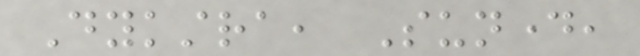Dykstra, Sunday,
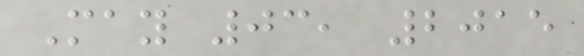May 03, 2015
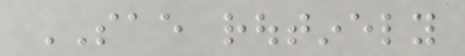SAE routinely
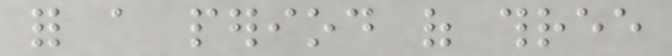for a period of three
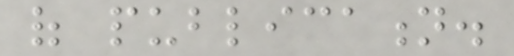of publication.
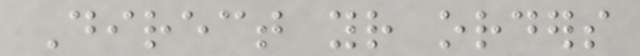Direct your orders
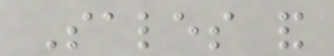Sales and
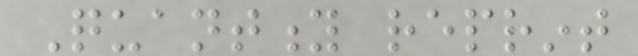Quantity reprint
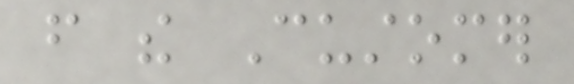from the Customer
